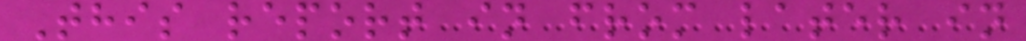This report in from later in
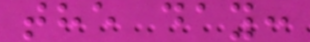the day:
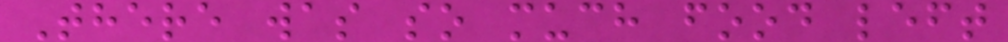There was so much food left
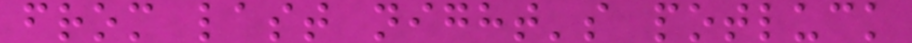from last night's potluck
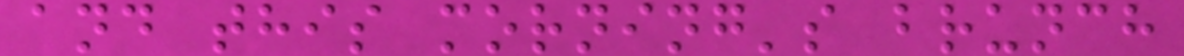and this morning's brunch
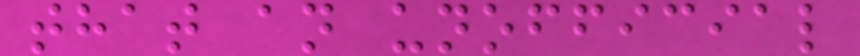that an unofficial
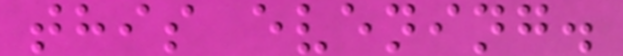this evening.
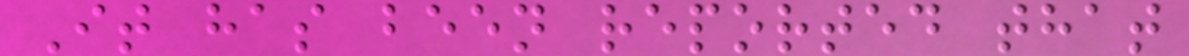It has been reported that
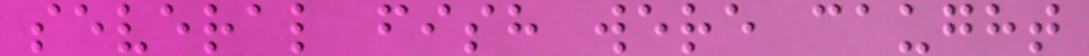several fish were caught
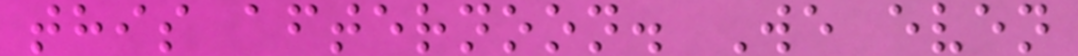this afternoon. We even
